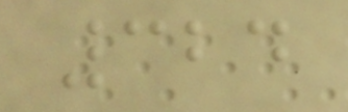324
